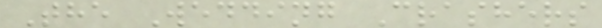The Wedding Crashers
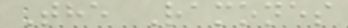The Ramones
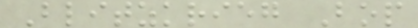Blitzkrieg Bop
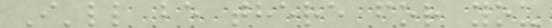I'll be there for you
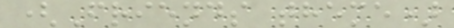(Friends theme)
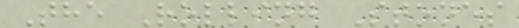The Rolling Stones
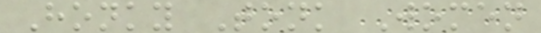Honky Tonk Women
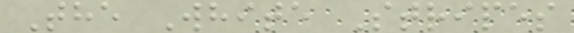The White Stripes
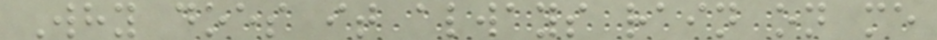Why does it always rain on me
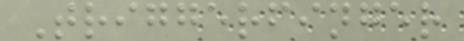Triggerfinger
